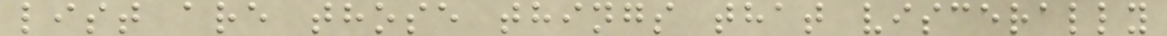list are those things that viscerally
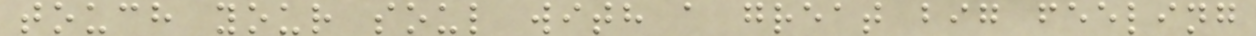touch your soul with a great big feeling
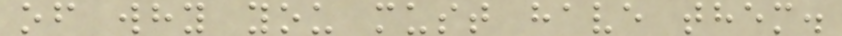of why you must have them.
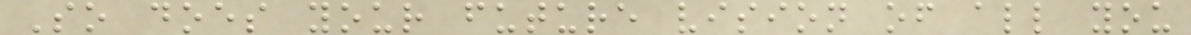So does your future vision of all you
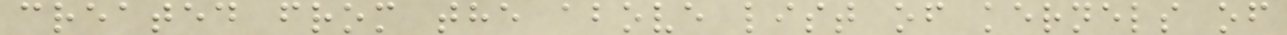created from the above list of kernels of
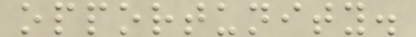opportunity.
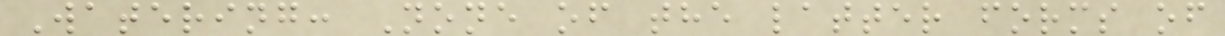Watering: None of the latter forms of
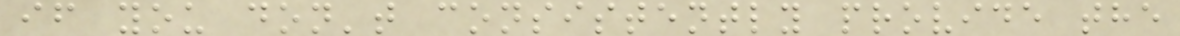if you don't consistently provide the
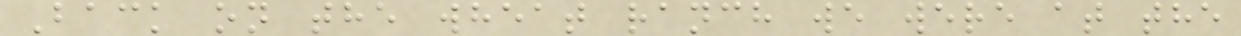Back on the wheat ranch we were at the
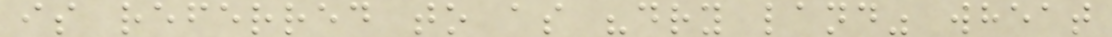is referred to as "dry land" wheat
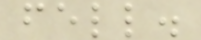fell.
